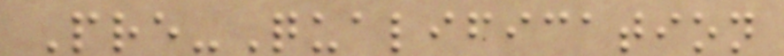Pre-Qualification
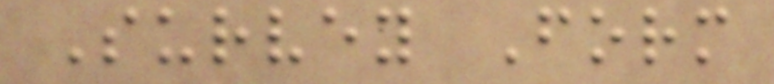Survey Form
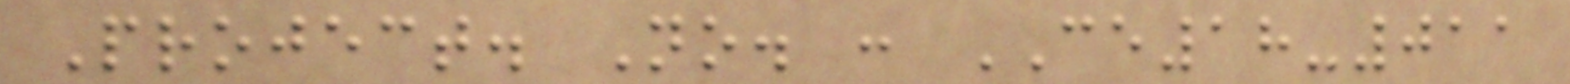Project. No. : CE18-011
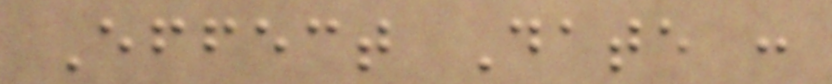Effect Date :
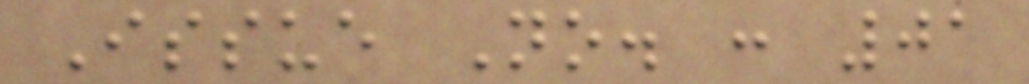Issue No. : 01
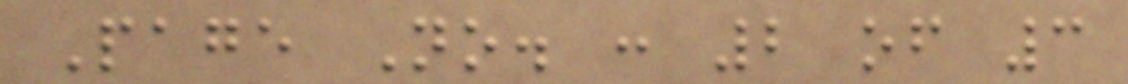Page No. : 2 of 3
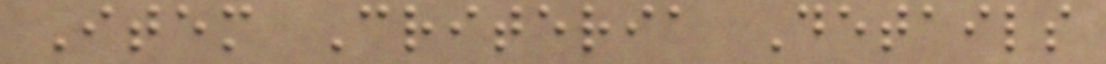Item Criteria Details
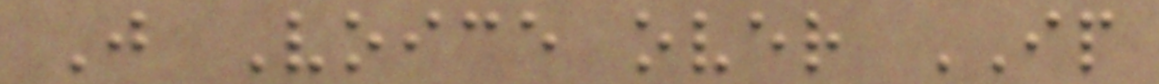J Voice over IP
